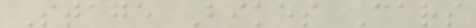Stage Bikes Cars
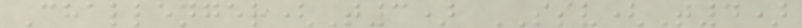Challenger(T3) SSV(T4)
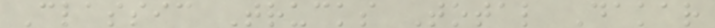Classic Trucks Total Dakar
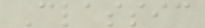Classic
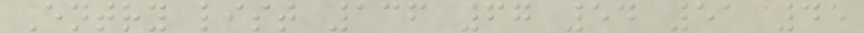Entry list 136 67 54 51 45
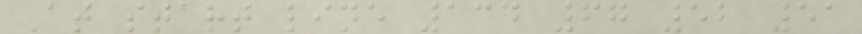At start line 134 67 52 51
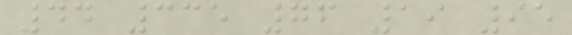44 335 76 19 95
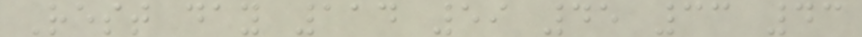Rest day 114 59 45 33 43
